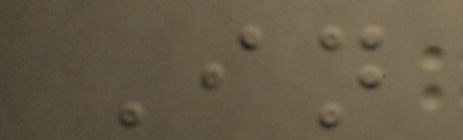In
